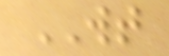WT
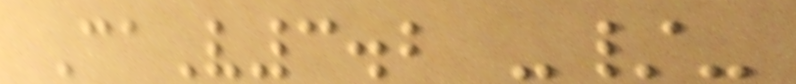CaV3.2 -/-
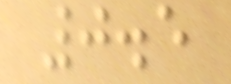0.5
